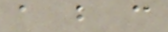a b c
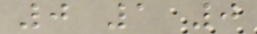0 1 0
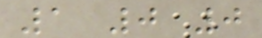1 0 0
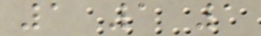1 1 1
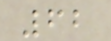62
